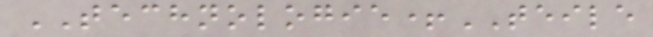TECHNOLOGIE+TEILE
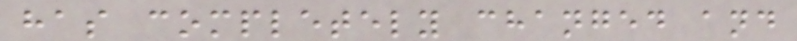has completely changed and
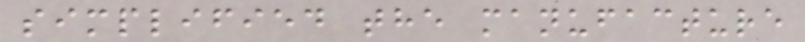simplified the manufacture
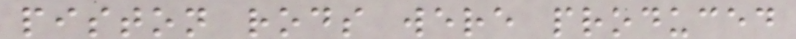piston rods were produced
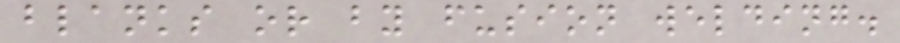blanks or by fusion welding.
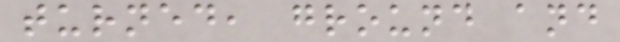turned, ground and
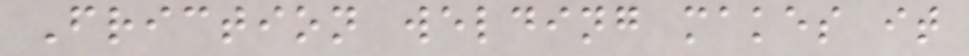Friction welding makes it
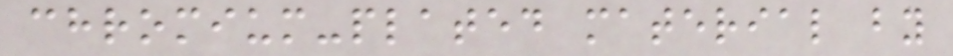chromium-plated material by
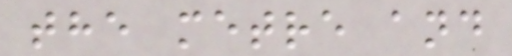the metre and
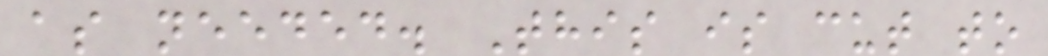as needed. This is cut to
